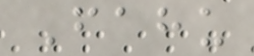Fahu
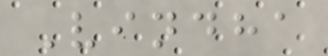Vindha
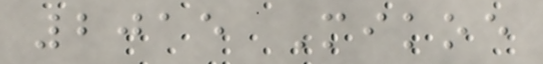2015 Mikoe
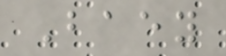Baey
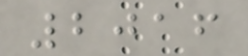2016
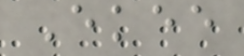Ekee
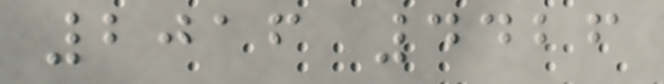2016 4426
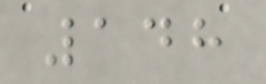148
